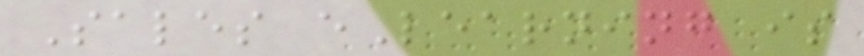Sales eLearning is
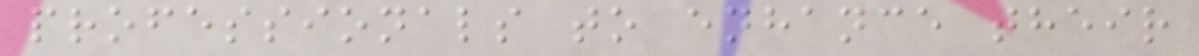professionals to enhance their
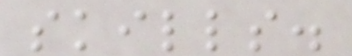skills.
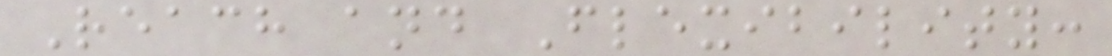Reach and Flexibility:
